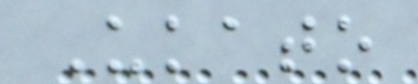Ukato
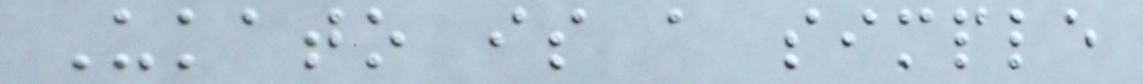Ukato is a simple
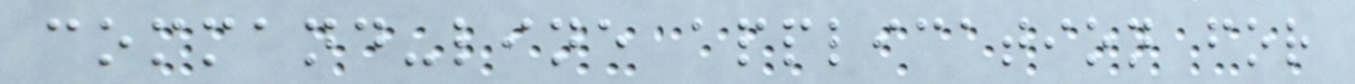command-line application for
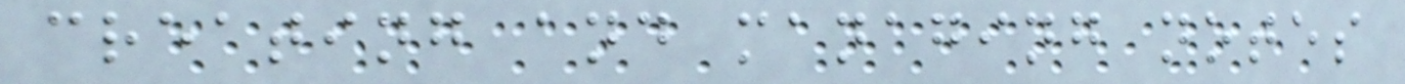creating and managing notes
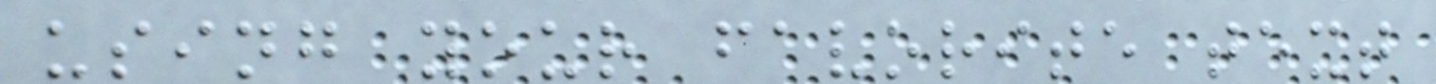using your favorite text
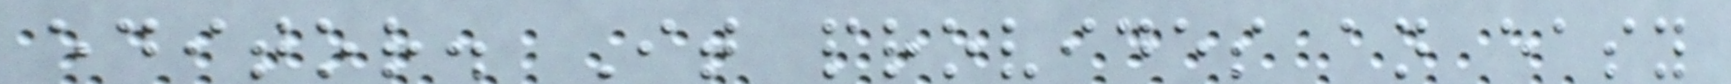editor. It provides an easy
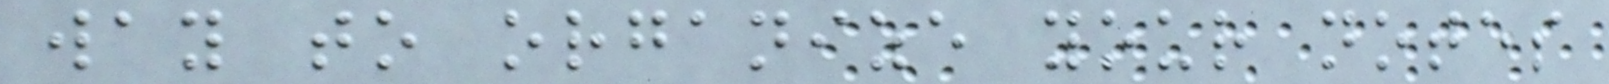way to organize your notes
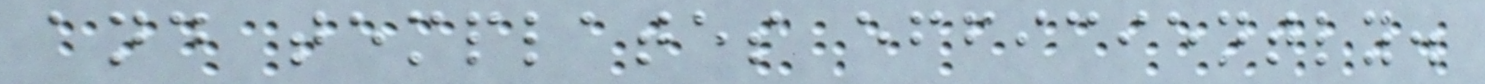and templates efficiently.
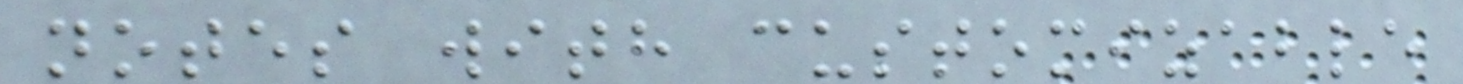notes with customizable
